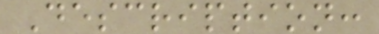Description:
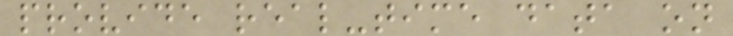provide real-time data on
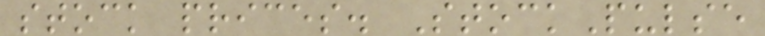stock prices. StockPulse
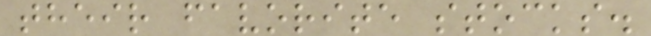their favorite stocks.
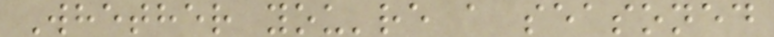Whether you're a seasoned
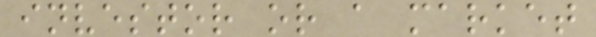investor or a market
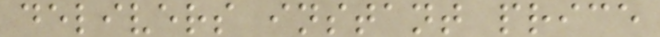delivers instant price
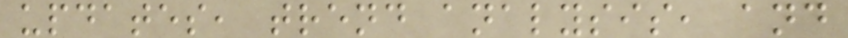updates, trend analysis, and
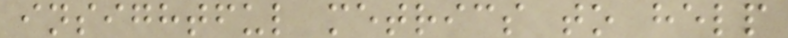insightful metrics to help
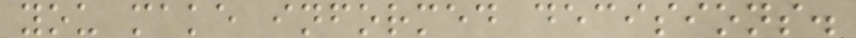you make informed decisions.
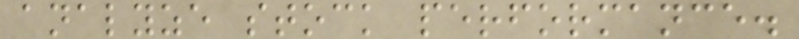analyze stock performance.
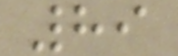89
